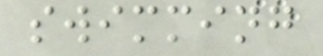swimming
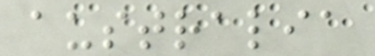australia
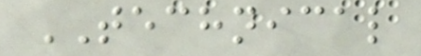TECHNICAL
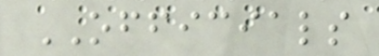OFFICIALS
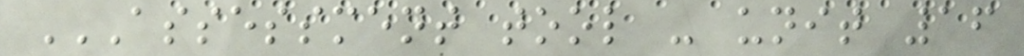ASSESSMENT TOOL - UNIT 16
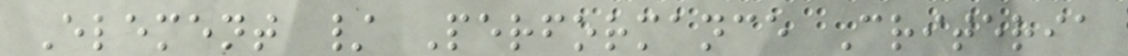Element / Performance Criteria
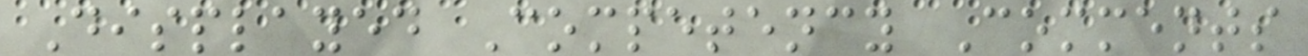Displayed Competency Comments
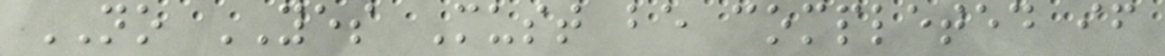NO YES Must be completed if
